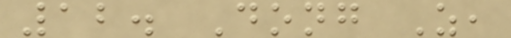12. Dong Z,
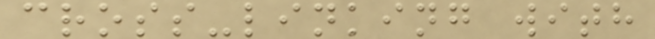cross-linking with
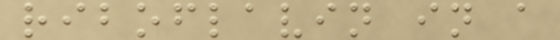riboflavin in a
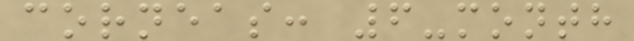corneas: 6-month
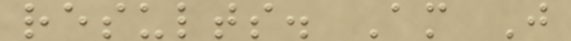results. Am J
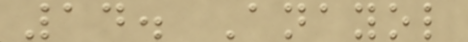14. Anayol
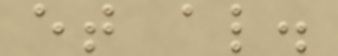et al.
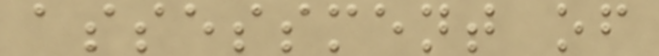assessment of
